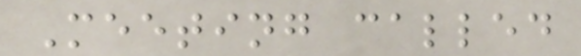Meeting called
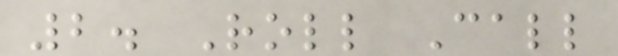2. Roll Call
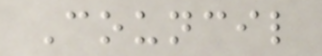Council
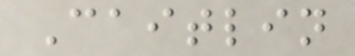Caitlin
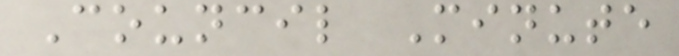Council Minute
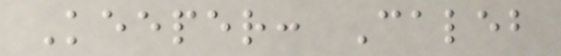Keeper: Caleb
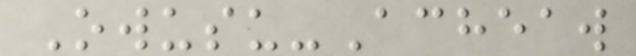Owusu-Acheaw
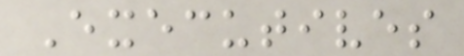Executives
